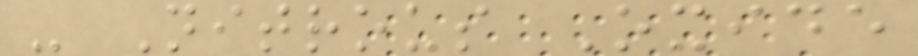- Nitrous Oxide
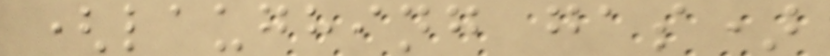(laughing gas)
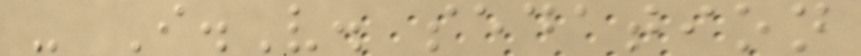- I.V. sedation
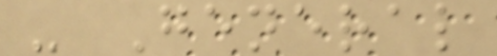- General
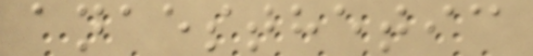anaesthetic
